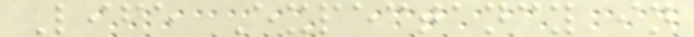Life Expectancy in
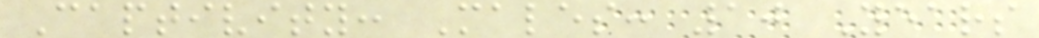Captivity: Males: 10 Years
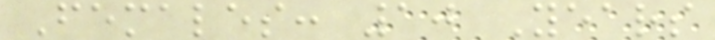Females: 10 Years
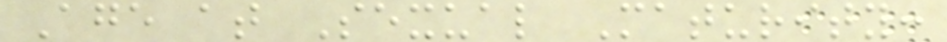Age at Sexual Maturity:
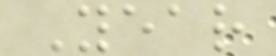Year
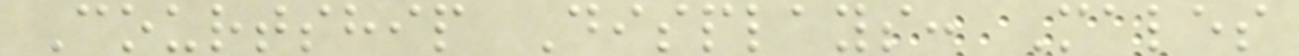Courtship Displays: Males
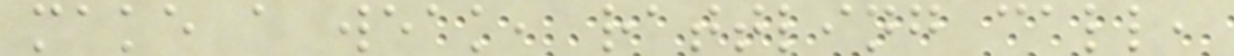make a weak, rattling call,
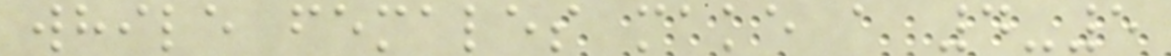while females make a 4-5
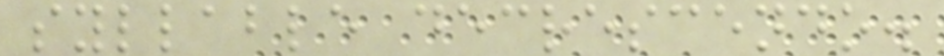syllable decrescendo.
